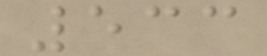533
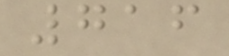716
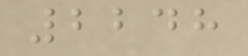2248
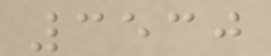3530
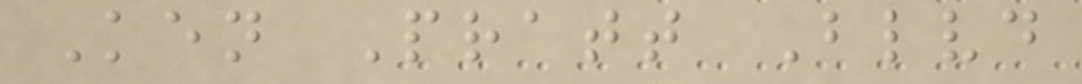Ken Pratt Blvd
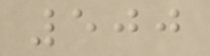500
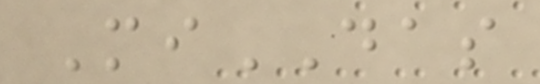MiDAS
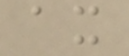ax
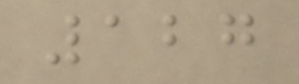127
